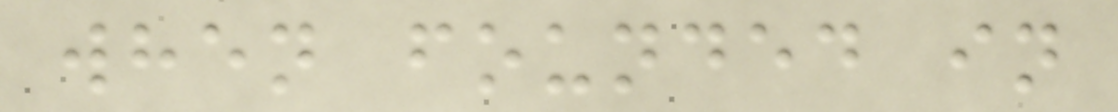when founded in
